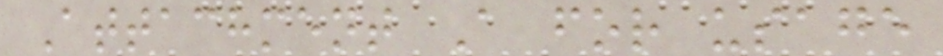Attachment A for usage
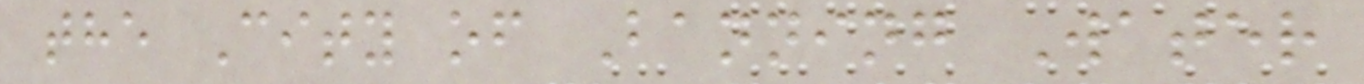the City of Banning Water
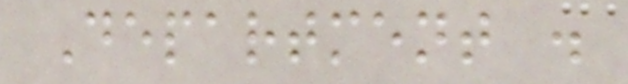Department .
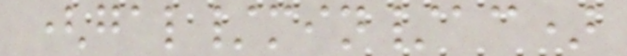(gal/min/ac)
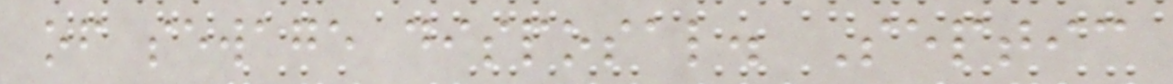of sewage disposal. Septic
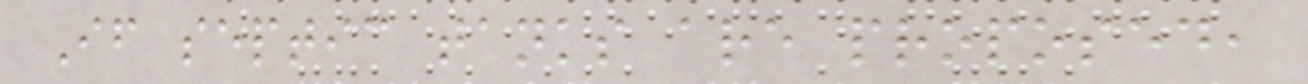If septic tanks are proposed,
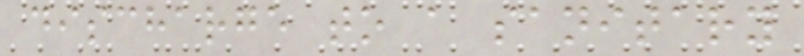discharge to a sanitary
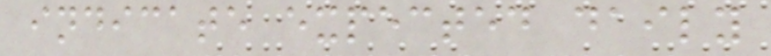indicate expected daily
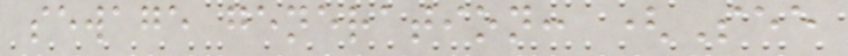sewage generation: (See
